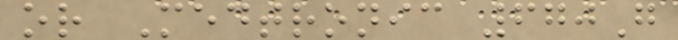or Medtronic 670G
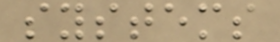systems
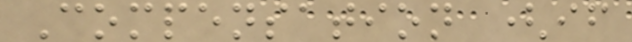Compensation (if
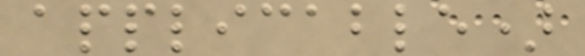applicable)
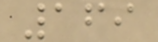169
